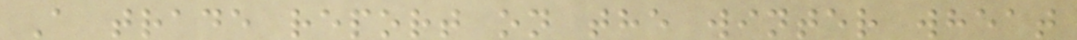A trade report on the winter wheat
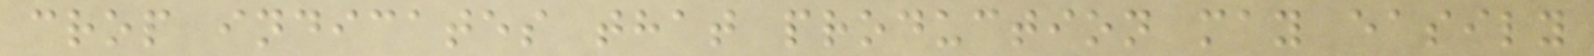crop indicates that production may easily
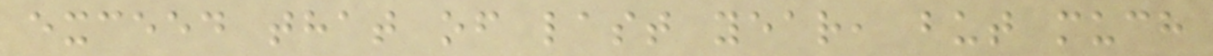exceed that of last year, but much
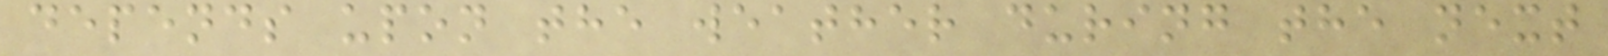depends upon the weather during the next
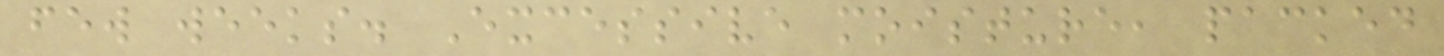few weeks. Excessive moisture, packed
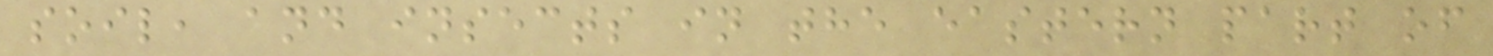soil, and insects in the eastern part of
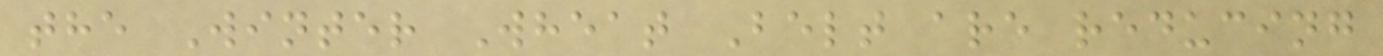the Winter Wheat Belt are reducing
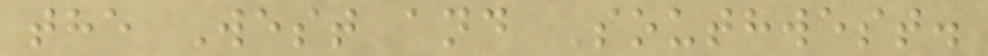the West and Southwest.
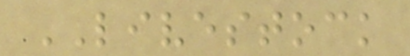LIVESTOCK
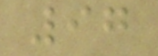97
